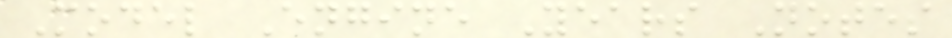Model Engine Years Notes
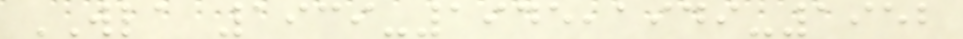WLA 1939-1945,1949-1952
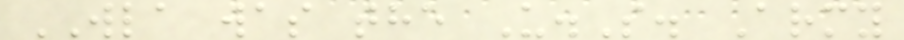WLA was the U.S. Army
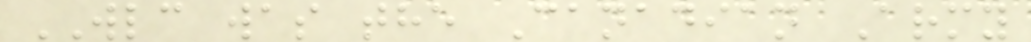WLC was the Canadian Army
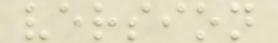version
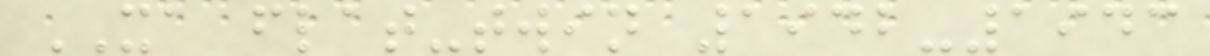XA flat-twin 1942-1943
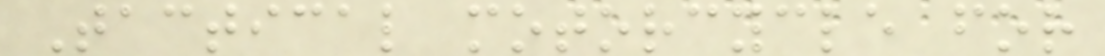Tactical motorcycle for
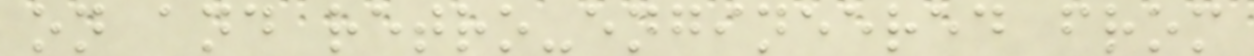on and retro-engineered from
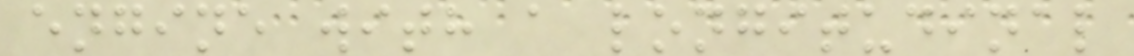engine with a longitudinal
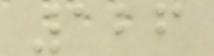126
